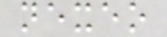nexeo
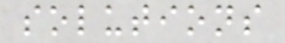solutions
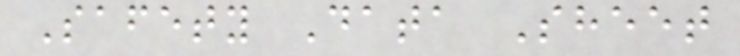Safety Data Sheet
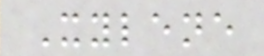Xylene
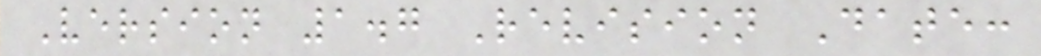Version 1.7 Revision Date:
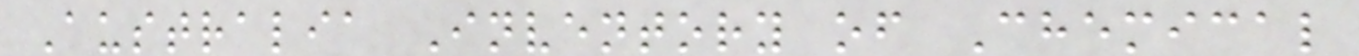Australia Inventory of Chemical
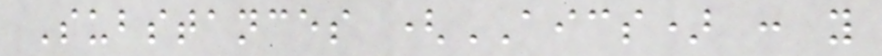Substances (AICS) : y
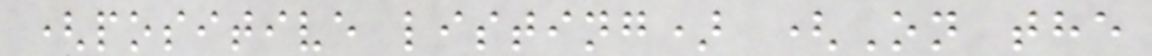(positive listing) (On the
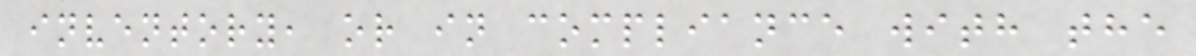inventory, or in compliance with the
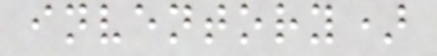inventory)
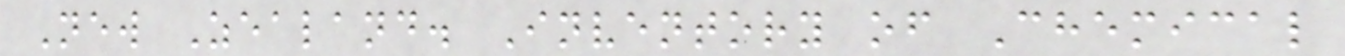New Zealand. Inventory of Chemical
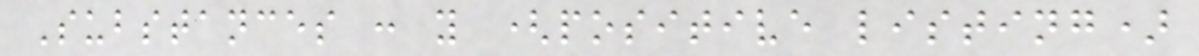Substances : y (positive listing)
